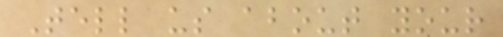Tell us about your
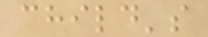child's
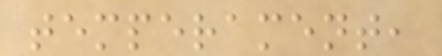temperament,
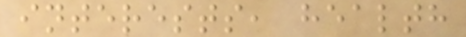interests, health
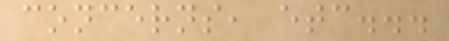concerns, etc...
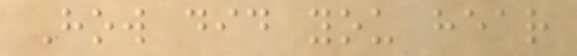How did you hear
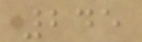245
